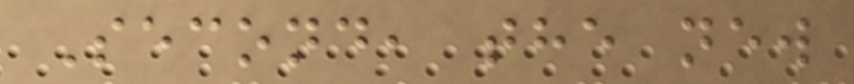Second, the new
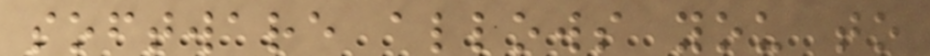software allows you to
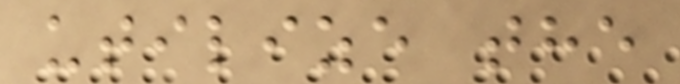utilize the
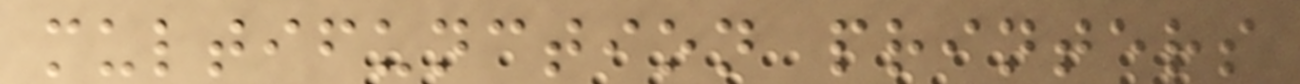multifunction printers
